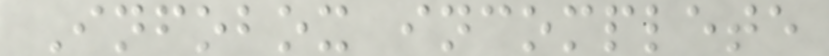Infobox incomplete
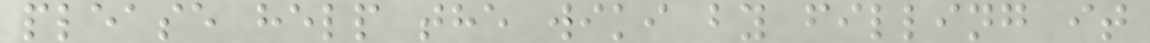please help the wiki by filling it
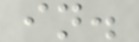in.
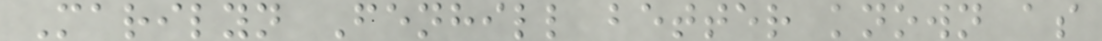Marilyn Fenhill better known as
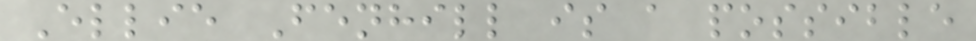Ellie Fenhill is a possible
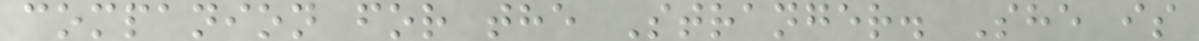companion for the Stranger. She is
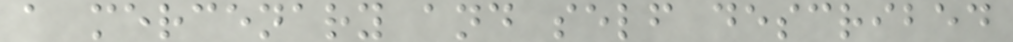a mercenary and self described
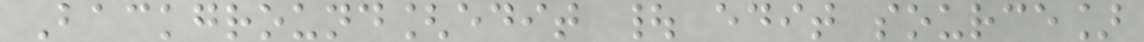Background[edit | edit source]
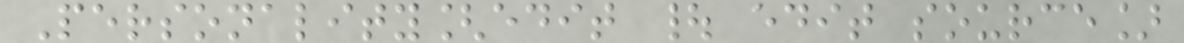Personality[edit | edit source]
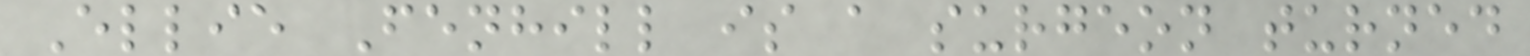Ellie Fenhill is a surgeon turned
